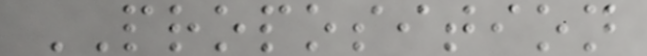PROPOSITION
